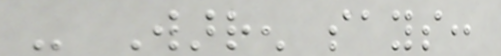- Warren says:
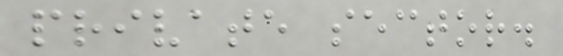private sector.
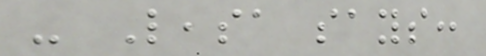- Leasa says:
